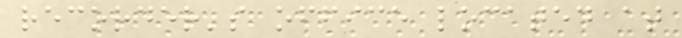recorder's office located at
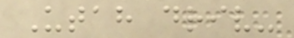Utah driv-
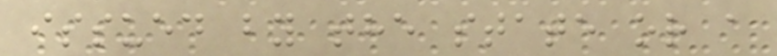issued by the state or a
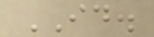ID.
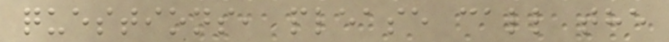questions, please call the
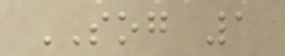SOG 1
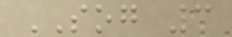SOG 3
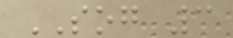SOG 3
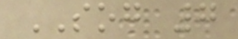SOG 7
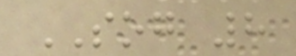SOG 8
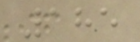185
